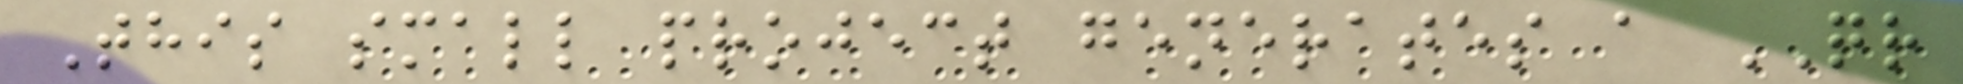This small project generates a QR
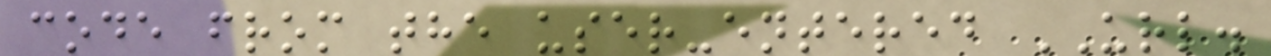code from the user-entered URL.
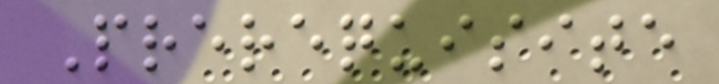Prerequisite
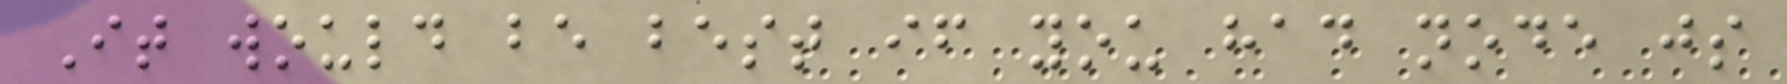It would be best if you had node js
